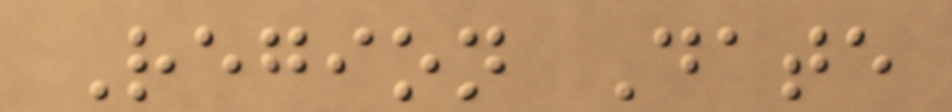Region Date
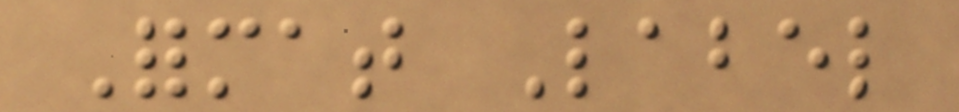Format Label
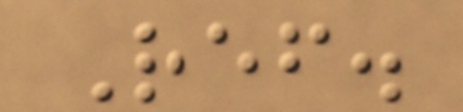Ref.
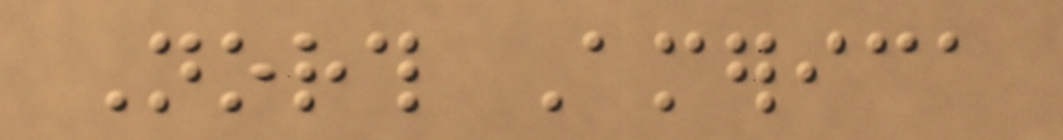North America
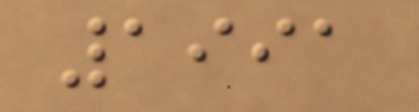1991
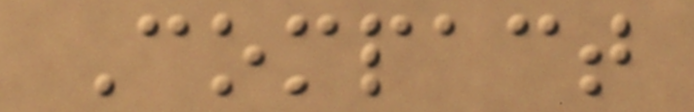Compact
